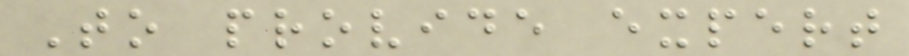To provide expert
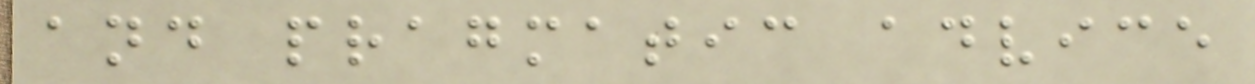and pragmatic advice
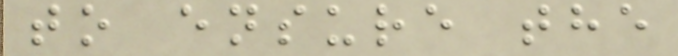to ensure the
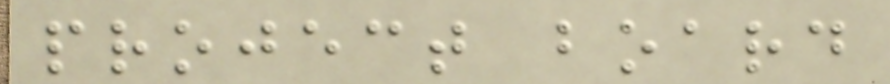project board
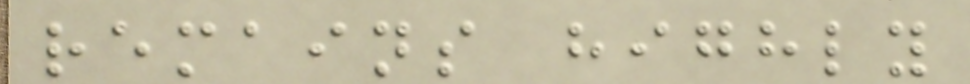remains highly
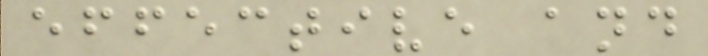effective and
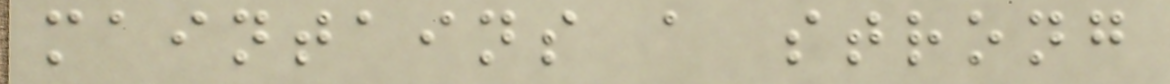maintains a strong
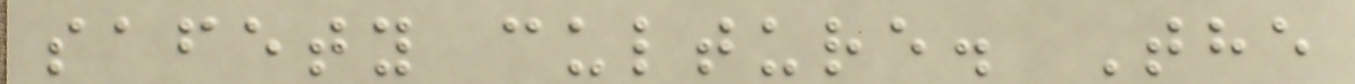safety culture. The
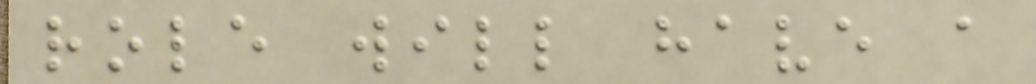role will have a
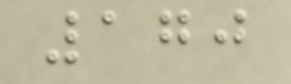170
